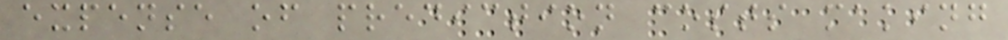expense of prediction costs making
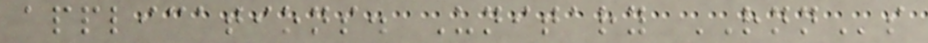applications. Unitary RNNs
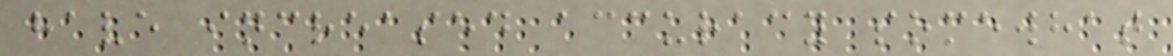have increased accuracy somewhat
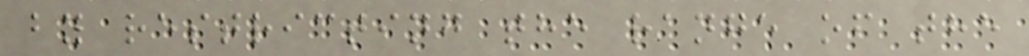by restricting the range of the
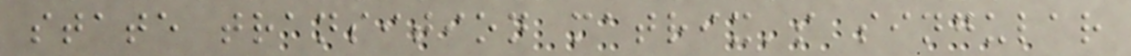state transition matrix's singular
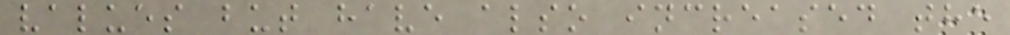values but have also increased the
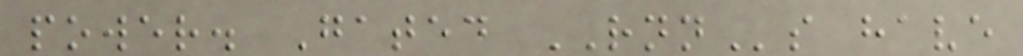power. Gated RNNs have
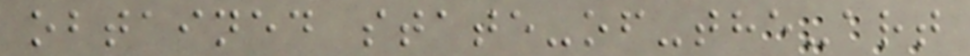obtained state-of-the-art
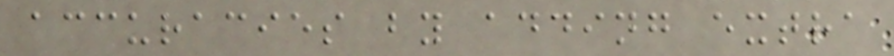accuracies by adding extra
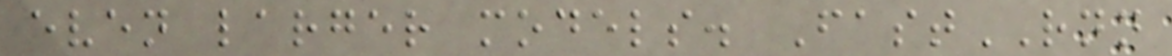even larger models. FastRNN
